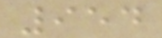954
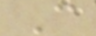C
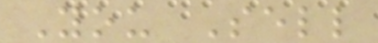You Sell
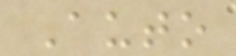Auto
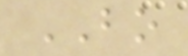BO
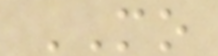MO
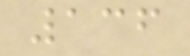136
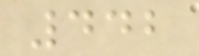442
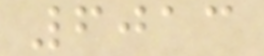6013
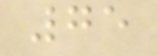75
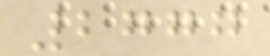2777
